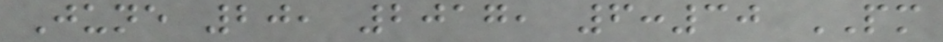June 20, 2017, 6:30 PM
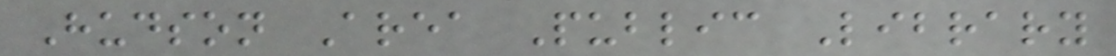Hudson Area Public Library
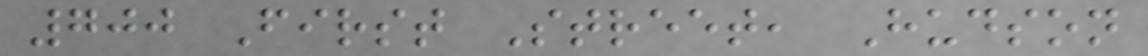700 First Street, Hudson
